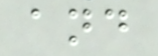and
